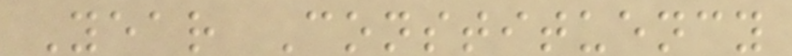Year Constituency
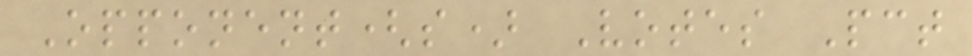Opponent(s) Votes Pct
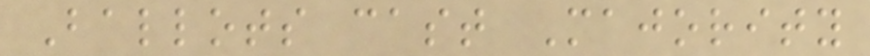Ballots cast Majority
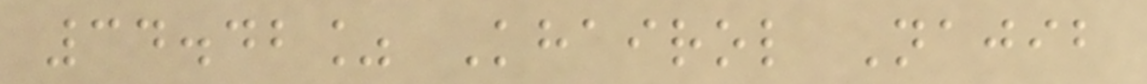34.42% Khairol Najib
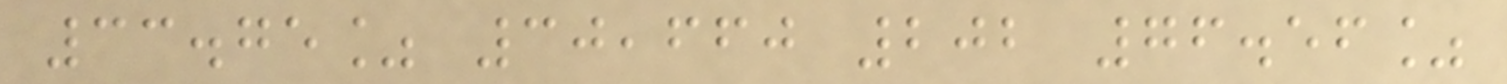33.75% 30,660 202 76.56%
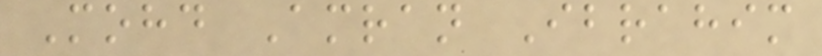Mohd Amran Ibrahim
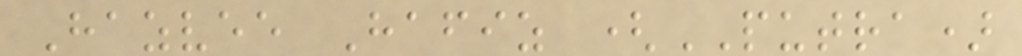Hazvee Hafiz (PUTRA)
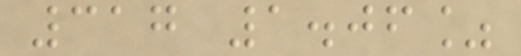317 1.06%
